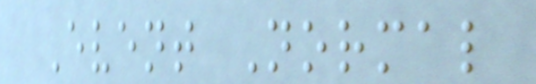Event Normal
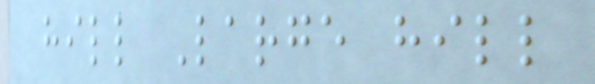hill Large hill
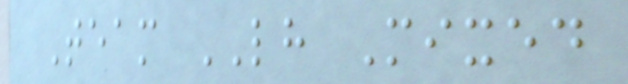Team LH Mixed
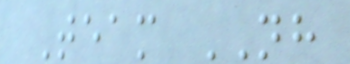Team NH
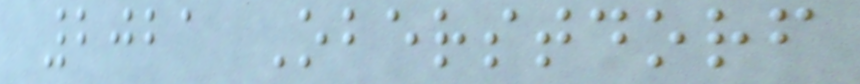2021 Oberstdorf
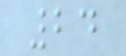24
